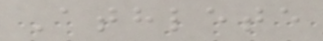Athlete
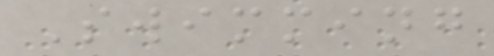Swimming
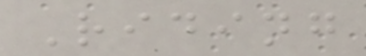Riding
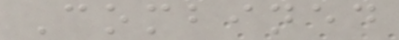Combined
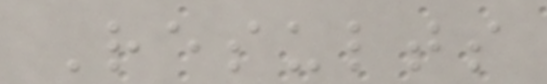Results
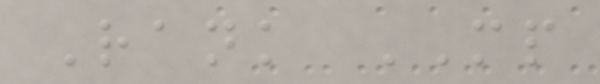Rank MP
